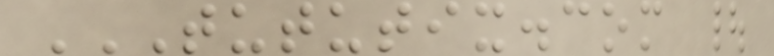TUTUTIX.COM |
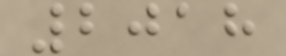2018
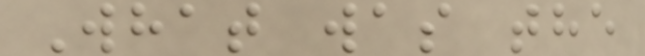What was the
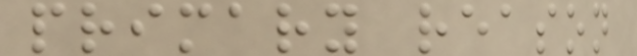primary reason
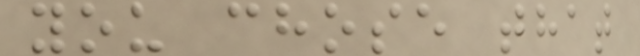you chose that
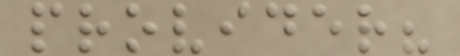provider?
